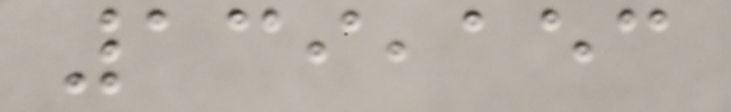139,153
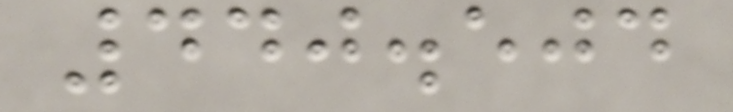440.504
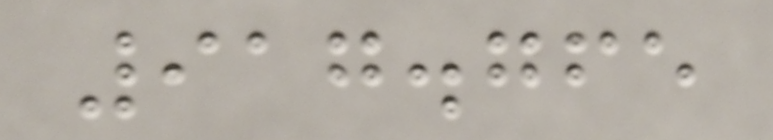917.765
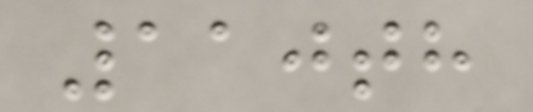110th
